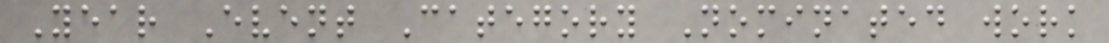Year Event Category Nominated work
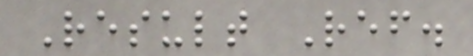Result Ref.
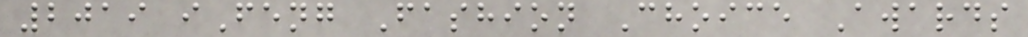2019 iFeng Fashion Choice Awards
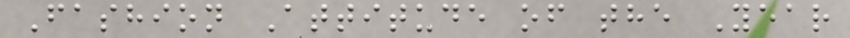Fashion Attitude of the Year
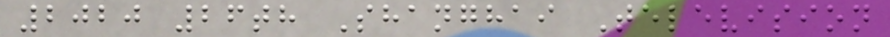2020 26th Shanghai Television
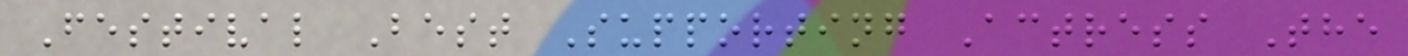Festival Best Supporting Actress The
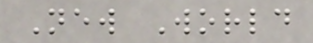New World
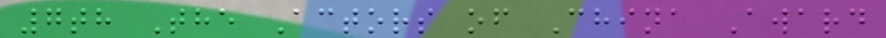7th The Actors of China Award
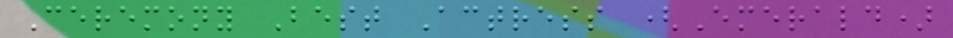Ceremony Best Actress (Emerald)
